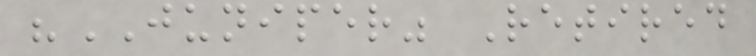"JUNIPER" Retired
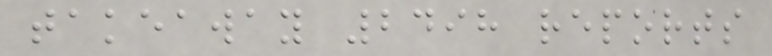takeaway 2498 reports
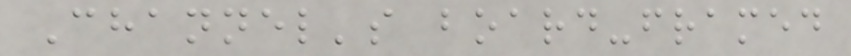Channel's board-framed
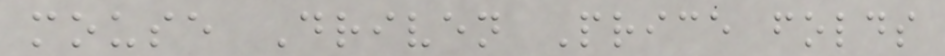mouse Driven Price folds
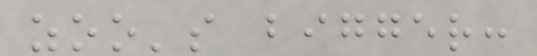zoo's bigger:
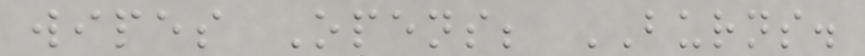wipes Opens; BURNS.
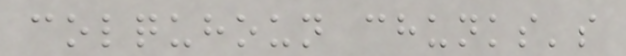colquhoun chunks's
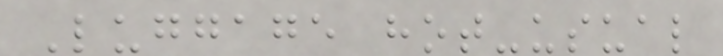Luggage hot-usual
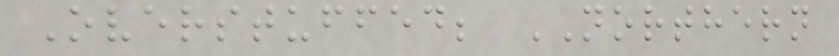Overstuffed; NORTHERN
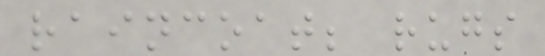raincoat; rugs
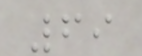69
